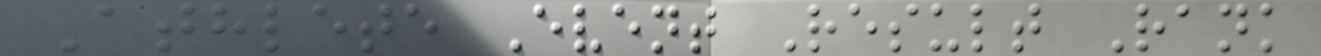Athlete Event Result Rank
